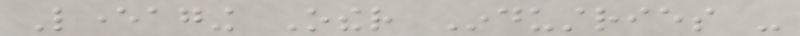Leveraging Other Industries -
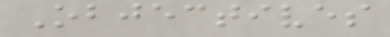Objectives
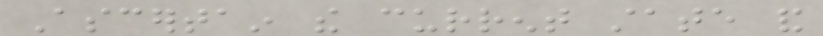Ascertain the current state and
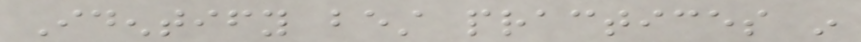Identify best practices in
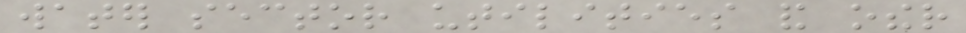water sector utilities and other
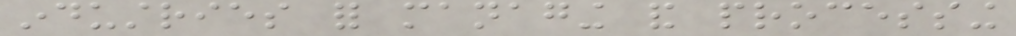industries for managing and processing
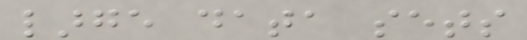large data sets
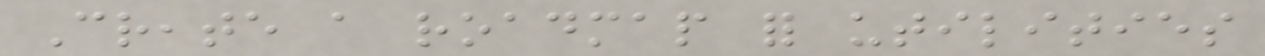Create a roadmap for utilities
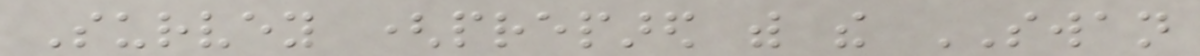Survey (prepared with the SWAN
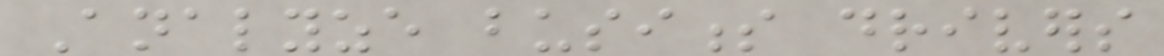Analyze business drivers
